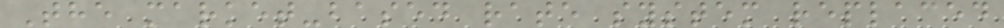The market-based rate system replaced
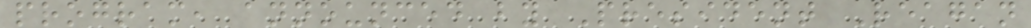program, announced by President Reagan
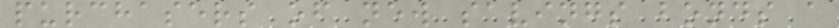purchasers of new savings bonds a
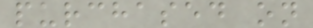purchased on
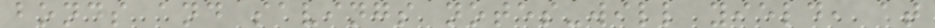bonds and savings notes-will yield, at
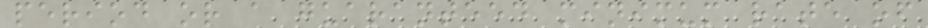period or a guaranteed minimum rate of
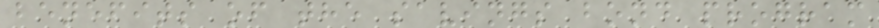benefits of the savings bond program
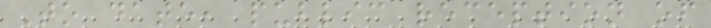To date, public reception of
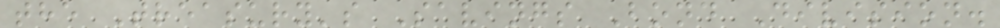the Treasury's Savings Bond Division.
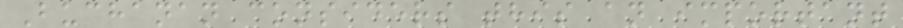Buchanan considers this an important
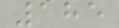185
